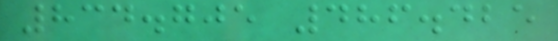834.705 486.425
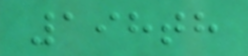198th
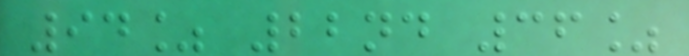94% 22nd 36%
